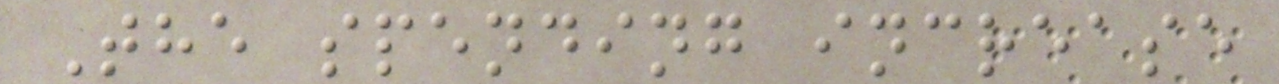The spending increase
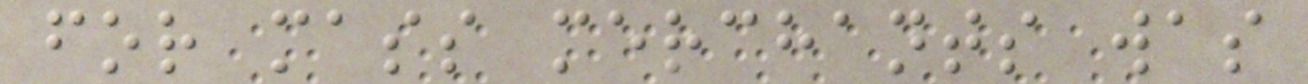for mass merchants was
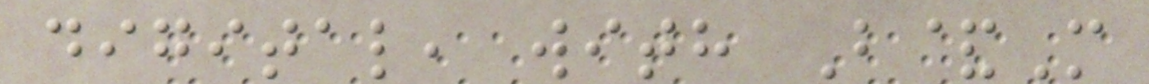digital, with B&M
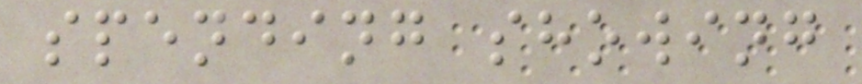spending showing
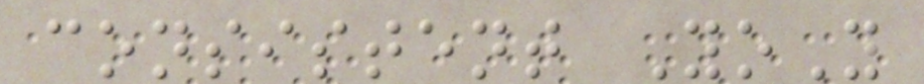consistent YoY
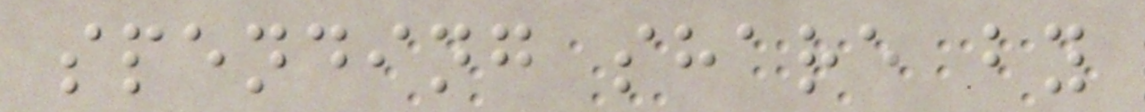spending share by
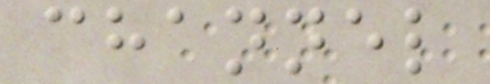channel
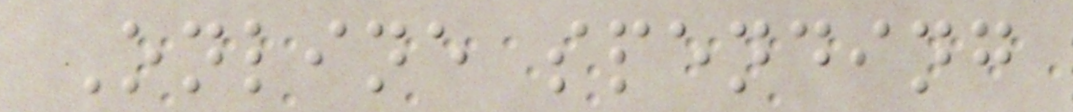Online spending
